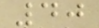40
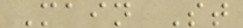Main St
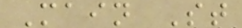Main St
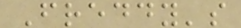Freddy's
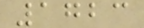1723
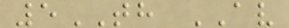5TH AV
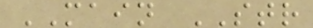MAIN STR
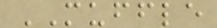MUFFLE
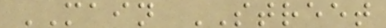MAIN STREET
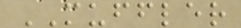MUFFLER
